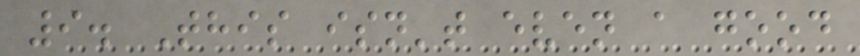9. This isn't even a good
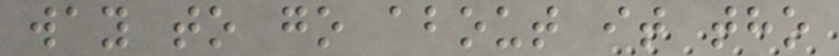way to go about it tho
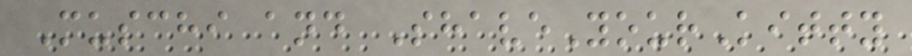Muschi and ShaveYourKitty
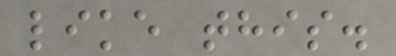like this.
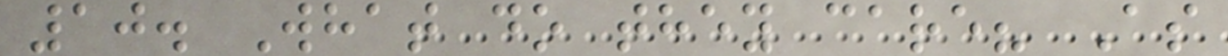10. What do they care? As
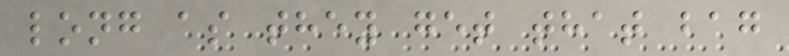long as they get that bag
